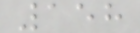158
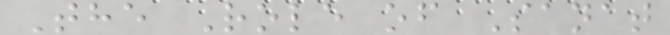The Role of Sanat
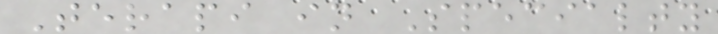Terapi in Specialty
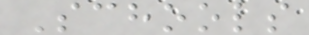Schools
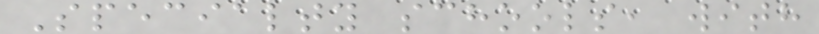Specialty schools, with
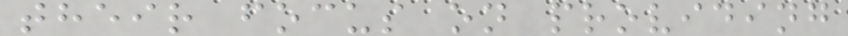their focus on providing
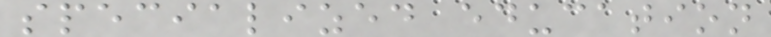specialized education
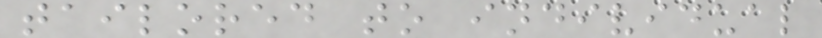tailored to individual
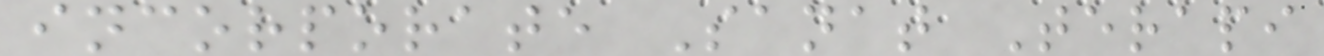incorporate Sanat Terapi
